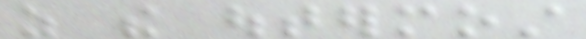as the outermost
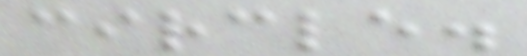circle.
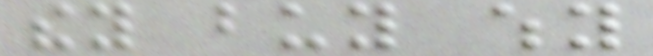they buy why
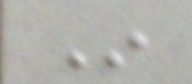In
